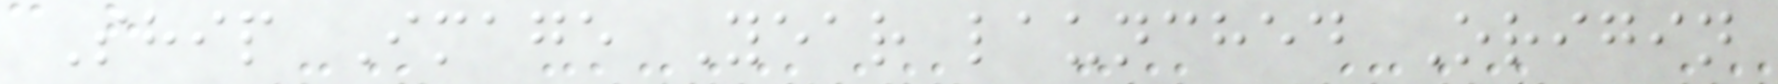Ship Image Year launched Origin
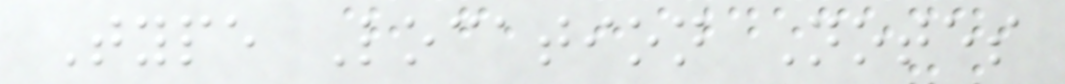Type Location Notes
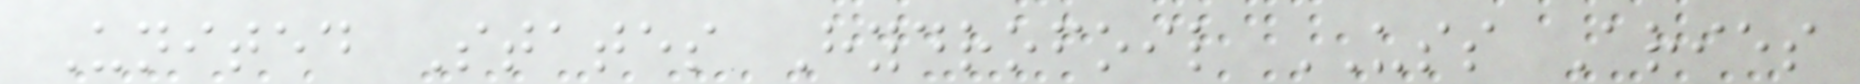United States Hydrofoil USS Aries
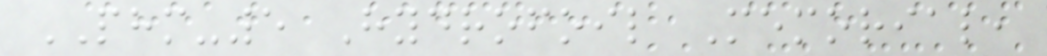PHM-5 Hydrofoil Memorial,
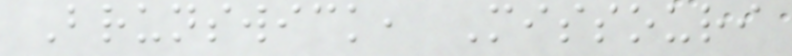Brunswick, Missouri
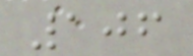106
